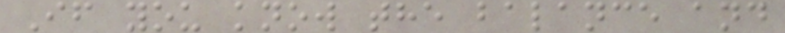If you know the balance and
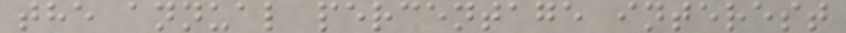the annual percentage interest
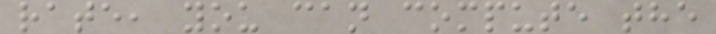rate, you can compute the
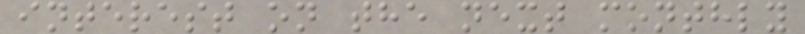interest on the next monthly
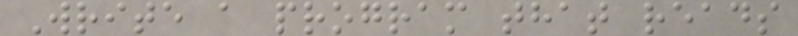Write a program that reads
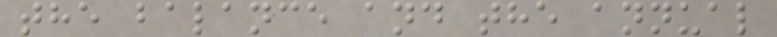the balance and the annual
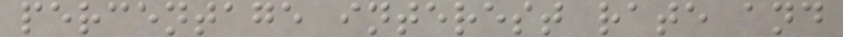percentage interest rate and
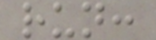run:
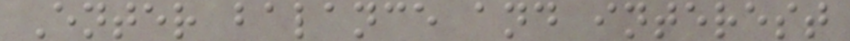Enter balance and interest
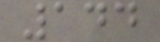144
